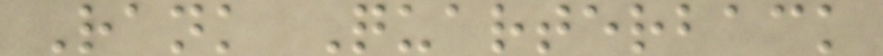Rank Quarterback
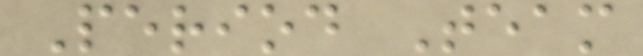Period Team
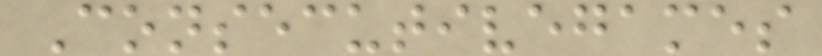Consecutivegames
